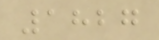1827
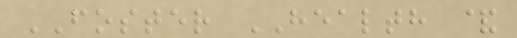FOSTER HEALTH &
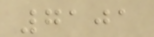7101
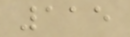115
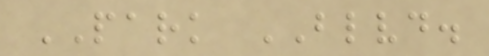PARK BLVD.
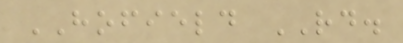HOFIELD RD.
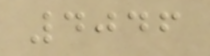4046
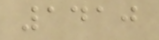1410
